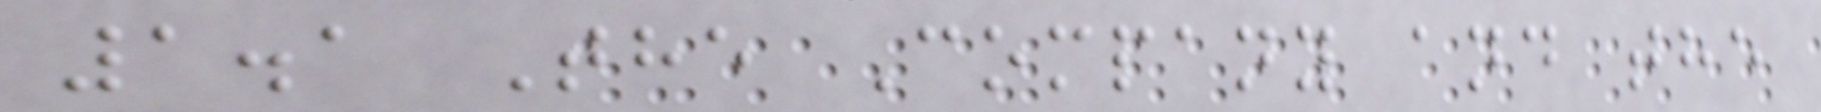1.1 The Company and the
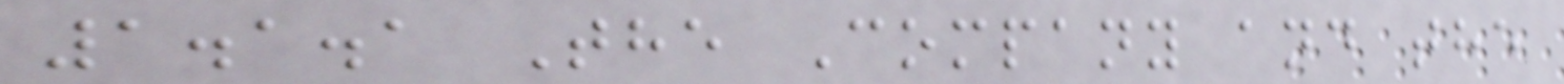1.1.1 The Company and the
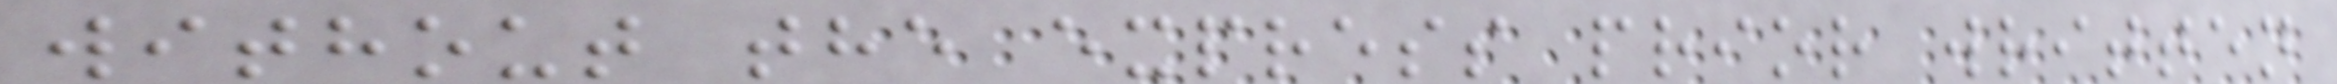without the express prior written
